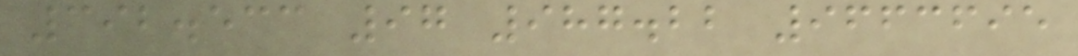392.533 97 987.22 9663695
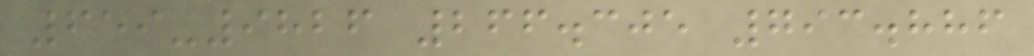659-9826 266.305 793.886
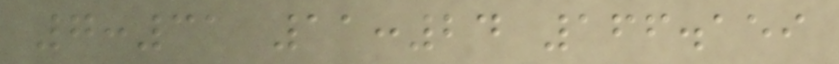7:31 11:24 166.159
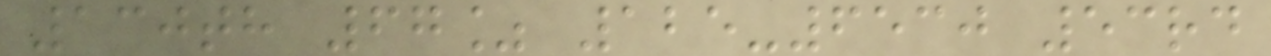130th 67% 125-6530 53rd
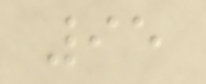95
